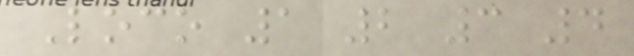Loco 1 2 3 4
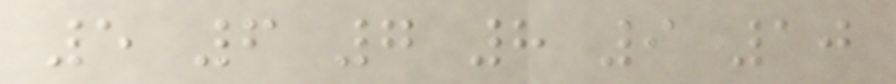5 6 7 8 9 10
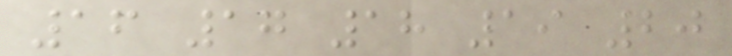16 17 18 19 20
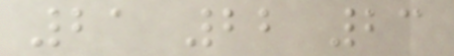21 22 23
